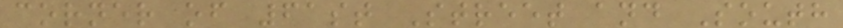corner of 61st Street and South
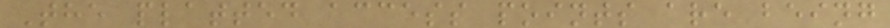The platted access points are being
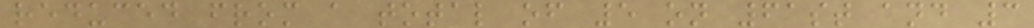reduced from a total of 5 on 61st and 3
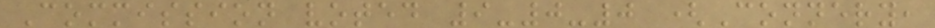Commission voted 9-0-0 (Connery,
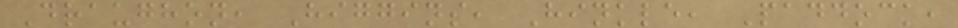Draughon, Higgins, Hinkle, Paddock,
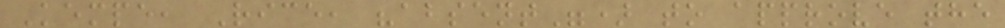Kempe, Rice, "absent") to approve the
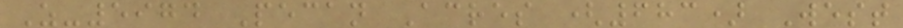Z-5974 Pecan Acres (683) West
